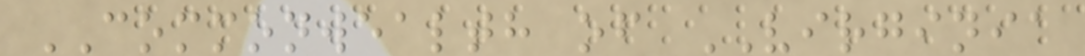COMMONWEALTH of VIRGINIA
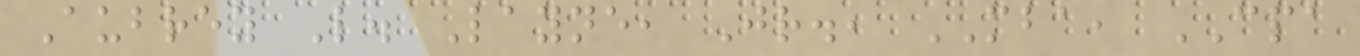Aubrey L. Layne, Jr., MBA, CPA
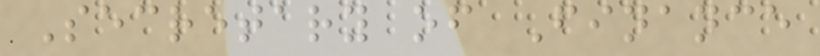Secretary of Finance
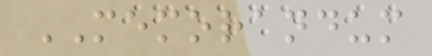MEMORANDUM
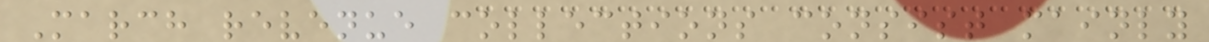March revenue collections consist mainly
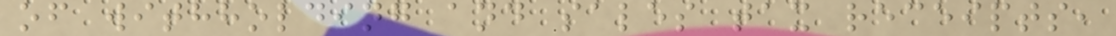of withholding and sales tax receipts,
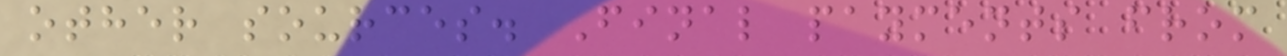other sources. Final payments from
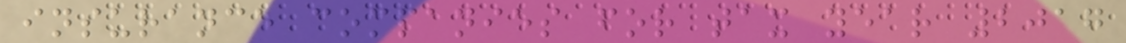insurance companies for tax year 2017
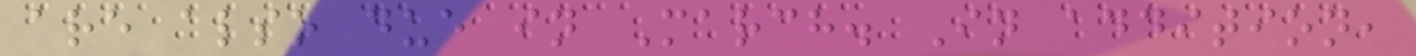are also due in March. In addition,
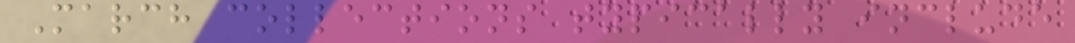March collections typically include
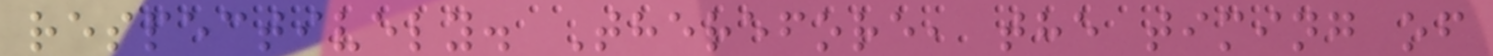respectively. Therefore, the timing of
